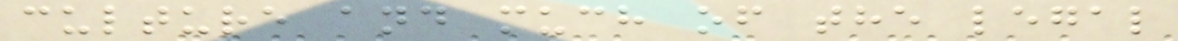culture and much of the legal
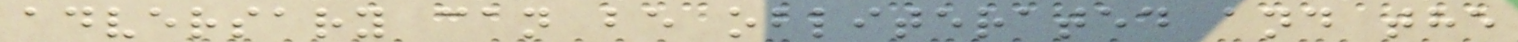adversary can be obliterated and the
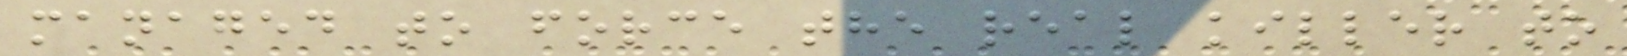managed to force the real killer to
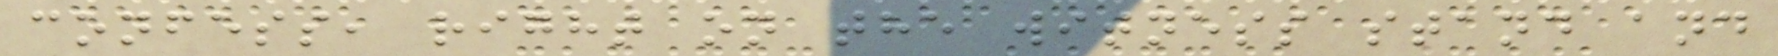confess, right on the witness stand and
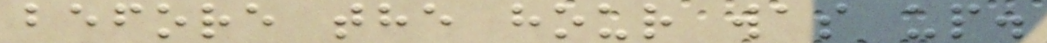before the hour was up.
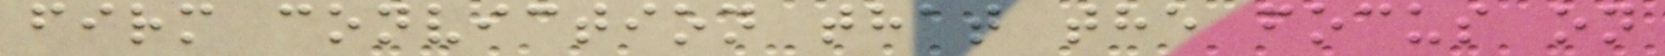firm conviction that the focus on
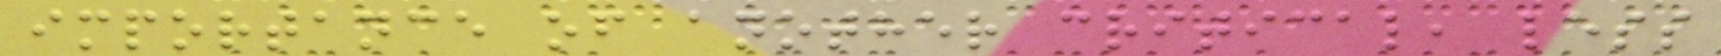importance of another critical, less
